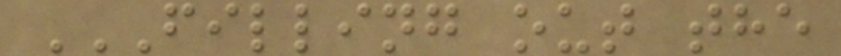FILLING OUT THE
